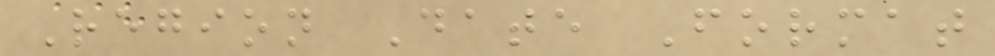Region Date Format
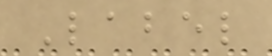Label
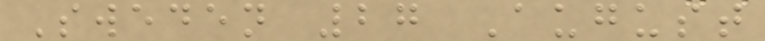Sweden 27 August
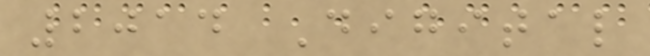2014 Digital
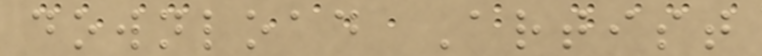download Artist
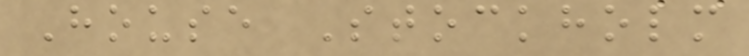House Stockholm
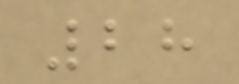28
